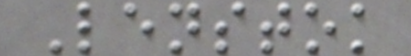Lenstok
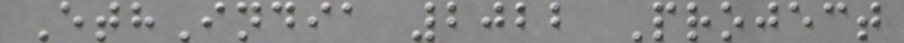EthIndia 2022 Project
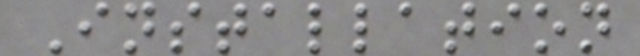Installation
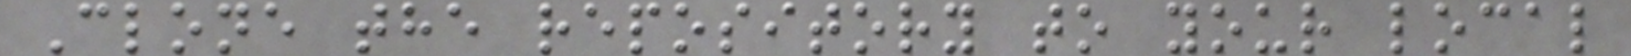Clone the repository to your local
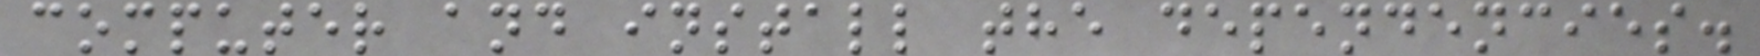computer and install the dependencies.
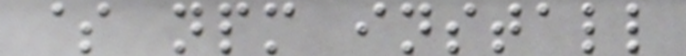$ npm install
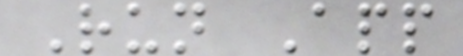Run App
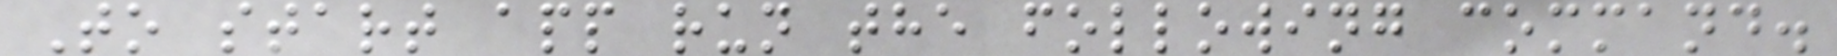To start app run the following command.
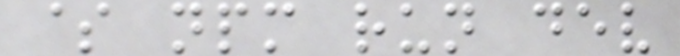$ npm run dev
